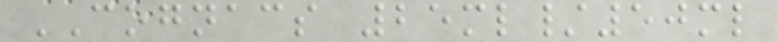COGNACS 25ml/50ml
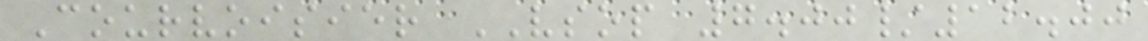Courvoisier VSOP 7.00/12.00
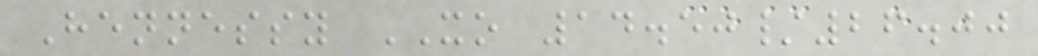Hennessy XO 14.50/26.00
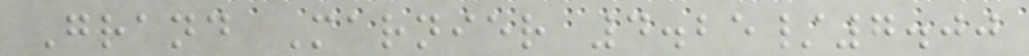Grand Marnier 4.25/7.00
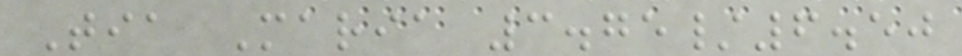Tia Maria 3.75/6.50
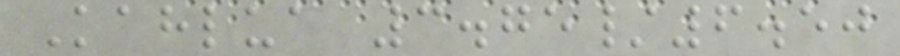Kahlua 3.75/6.50
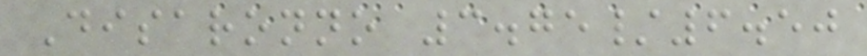Disaronno 3.75/6.50
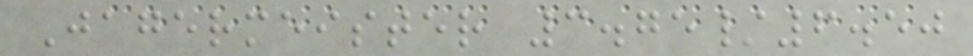Jagermeister 3.75/6.50
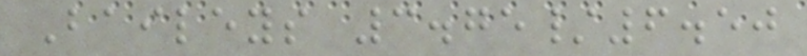Baileys 3.75/6.50
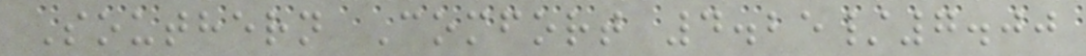Southern Comfort 4.25/7.00
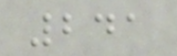241
